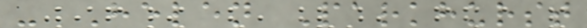- Helen Parkhurst
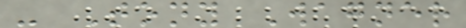- Tony Wagner
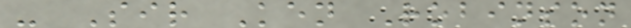- Sir Ken Robinson
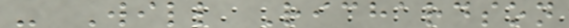- Will Richardson
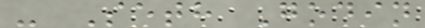- Seth Godin
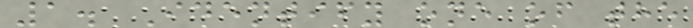1. Identify one of the
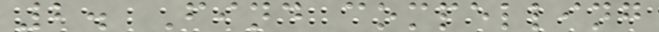2. Find compelling
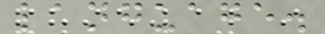language.
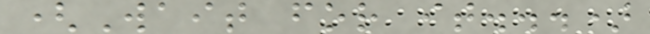(Wait for it...)
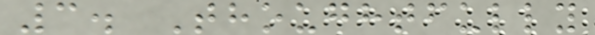3. Thoughtfully
